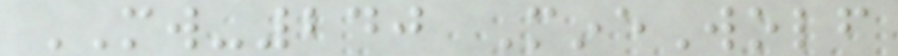MW-240 MineWolf
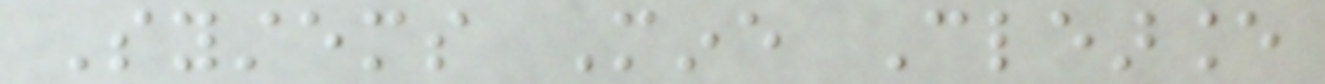Systems Mine Clearance
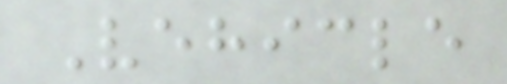Vehicle
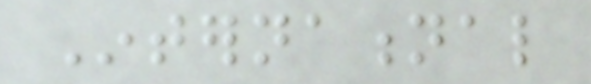International
